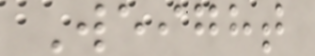Weight
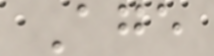Age
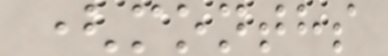(months
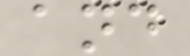and
